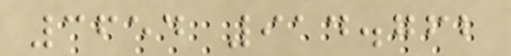3654 914.762
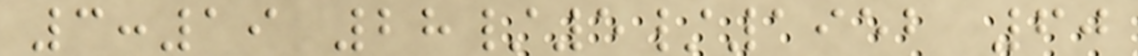3:19 28/5/1952 60
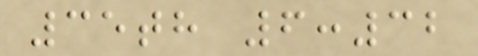35th 6:32
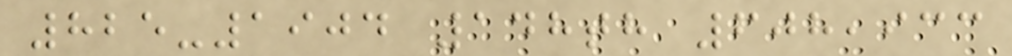825-1904 148th 608,933
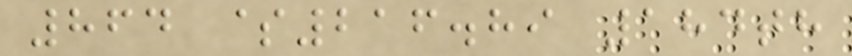864 $216.89 184th
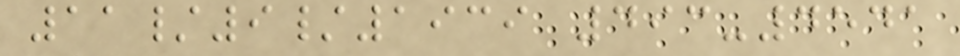11/9/1939 493-4541
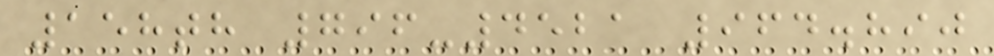158th 796-4521 964.890
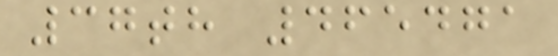37th 465471
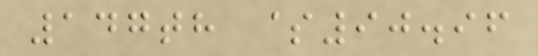147th $90.96
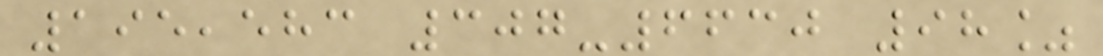195,583 307-6630 98%
